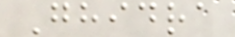Ghidra
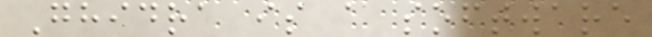Ghidra is a software
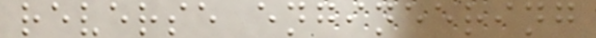reverse engineering
